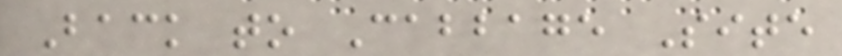Back to Cabbage Site
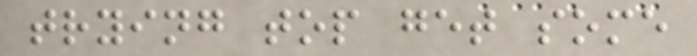trying top get some
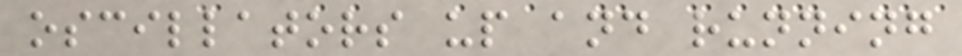oscillators up and running
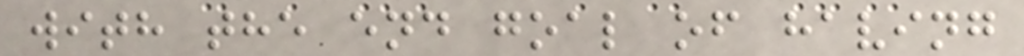with the end goal of having
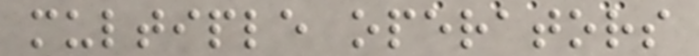multiple operators
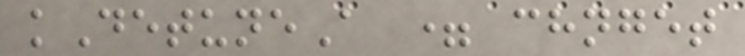kDetuneA = chnget
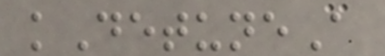kDetuneA
